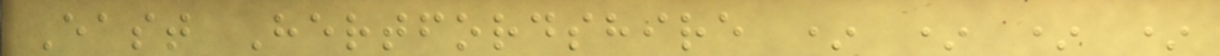East Hertfordshire * * * *
